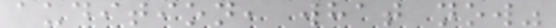audition, what now"
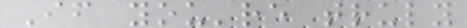If you're truly
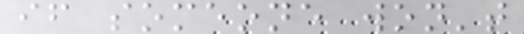if someone won't
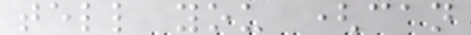tell you (can
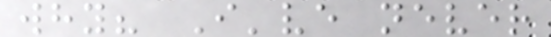why? I've never
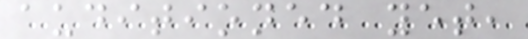auditioned yet,
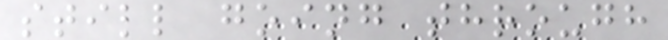still going through
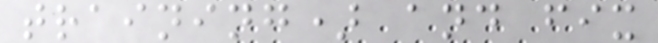training) and fix
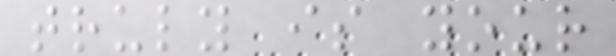truly is your
